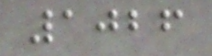1026
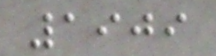1909
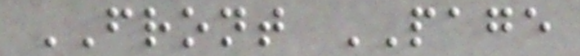FRONT PAGE
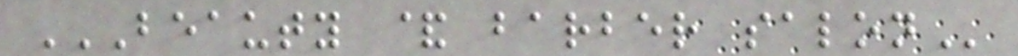BEAUTY & BARBER SALON
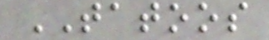TATOOS
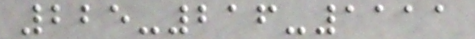225-216-1111
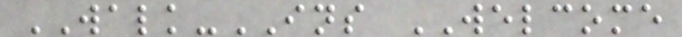WALK-INS WELCOME
